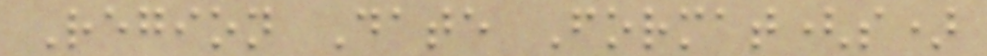Region Date Format(s)
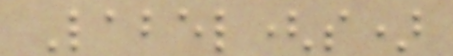Label(s)
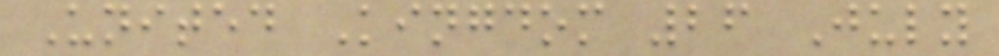United Kingdom 26 July
